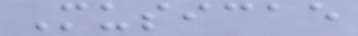Musicae
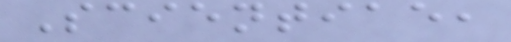Scientiae,
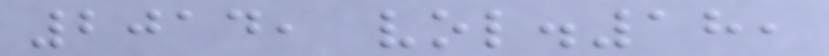2014, vol.18,
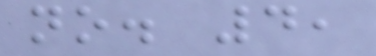no. 4,
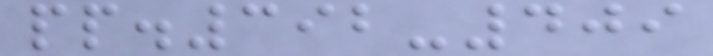pp.392-409
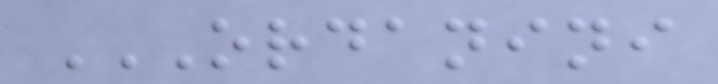ORDANINI
